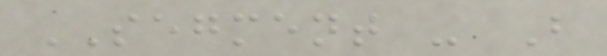SEGMENT - B
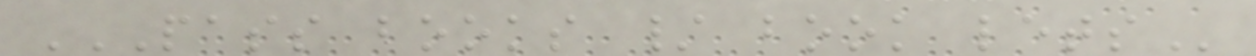PASS BOOKS / BOOK LETS
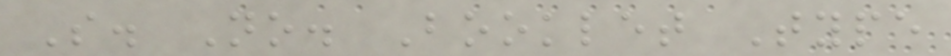S. No. Booklet Type
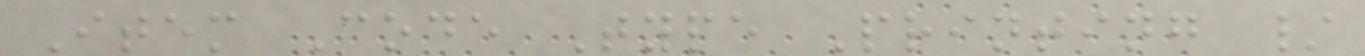Item Code Type Printing /
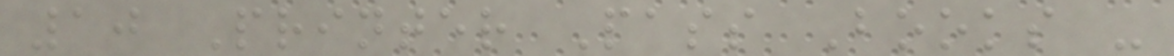10 Printer Pass Books -
